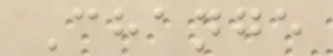Change
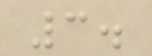3.
